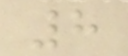8
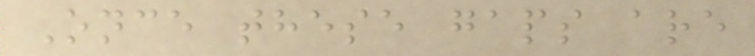Once these gaps are
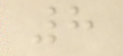8
